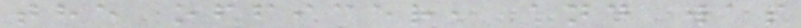the officer, and was
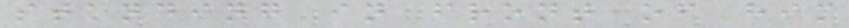standing in front of him
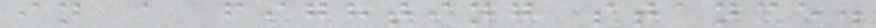in a fighting stance.
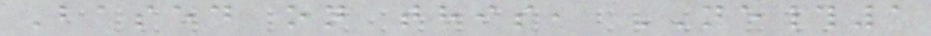Based on this, NE#1
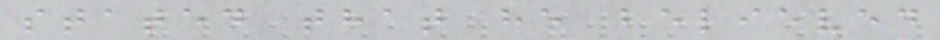stated that he believed
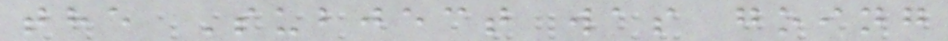the Subject was going
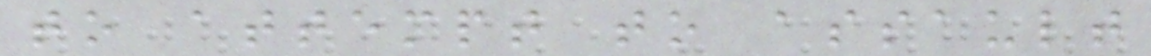to attempt to assault
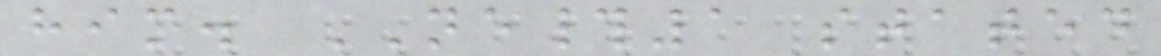him. NE#1 stated
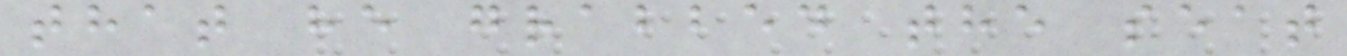that he grabbed the seat
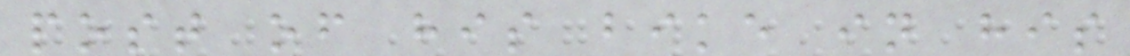post of his bike in his
